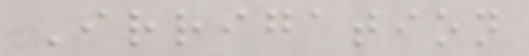Irrigation
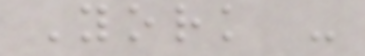York -
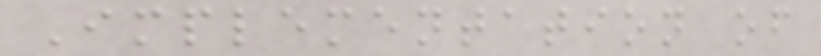Implementation of
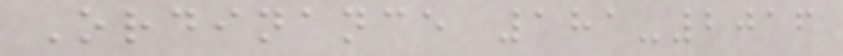Ordinance 181-2016
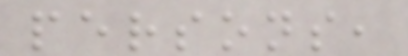persons,
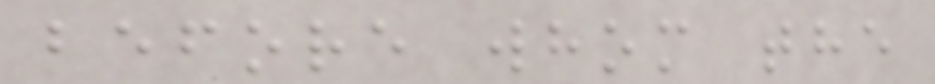before whom the
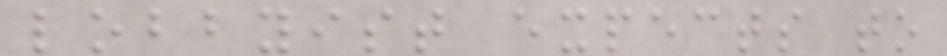lobbyist expects to
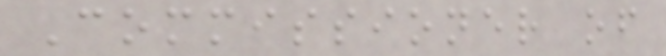Commissioner of
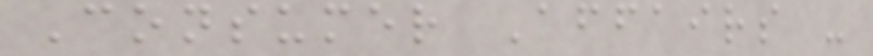Consumer Affairs -
